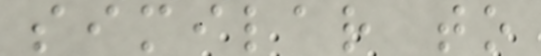similar to
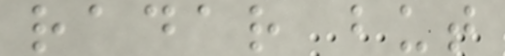radar but
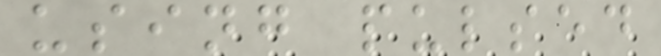using pulsed
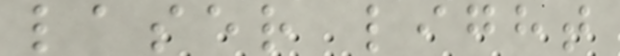laser light
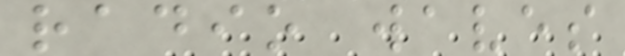radio waves
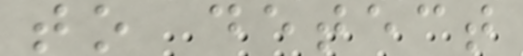to detect
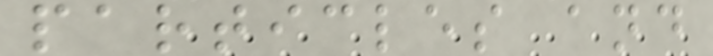particles and
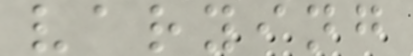varying
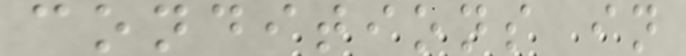conditions in
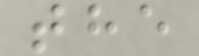the
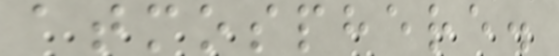atmosphere.
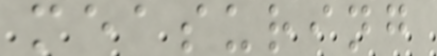measuring
